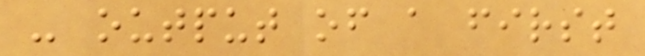- output of a first
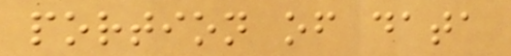portion of data
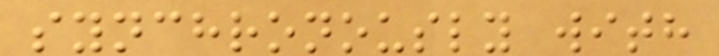synchronously with
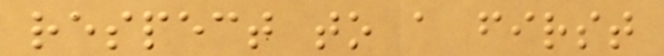respect to a first
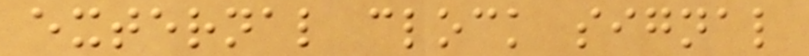external clock signal
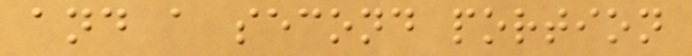and a second portion
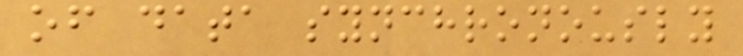of data synchronously
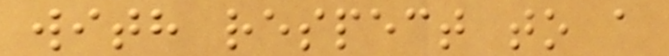with respect to a
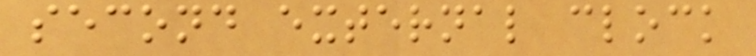second external clock
